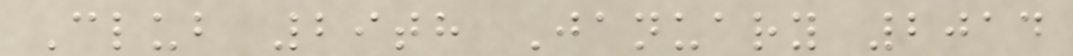Club 29th January 2014
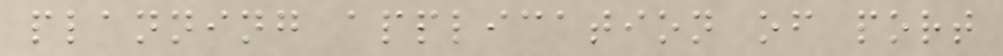planning application of port
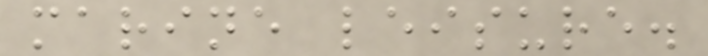marine leisure.
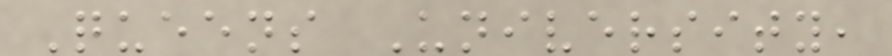Queens University,
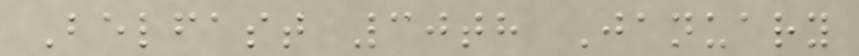Belfast 30th January
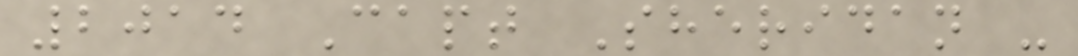2014 Capt Sheridan -
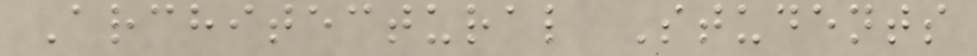Architectural Students
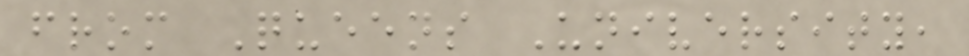from Queens University,
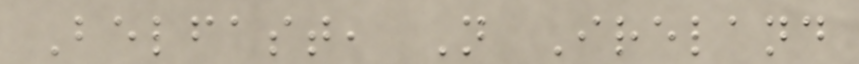Belfast, N Ireland
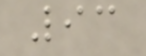93
